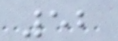52
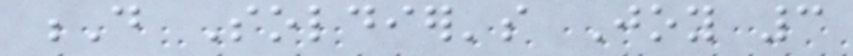D Soldier's Joy 3
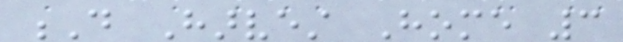D Harvest Home 3
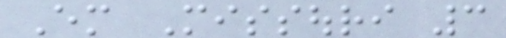Em Missouri 3
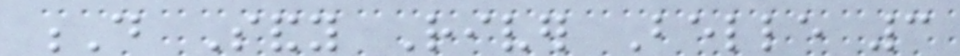D Sandy River Belle 3
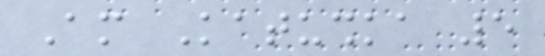Am Katushka 5
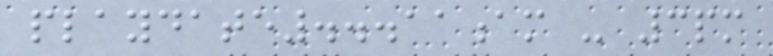playdate...11am - 3pm
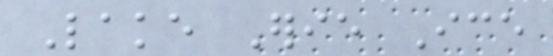Lake Erie Ice
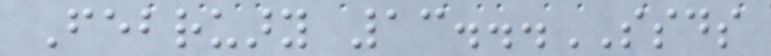February 13...SSDS
